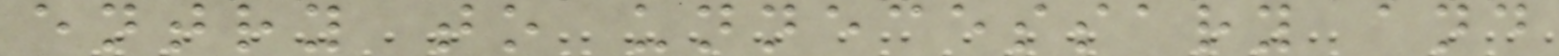entry to unnecessary and
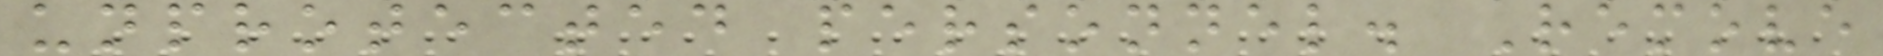unprotected personnel. Remove
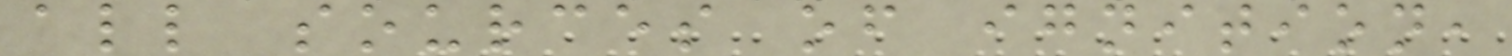all sources of ignition,
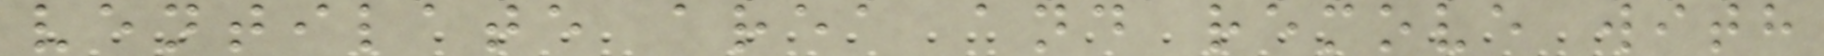ventilate area and remove with
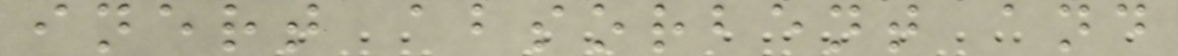inert absorbent and
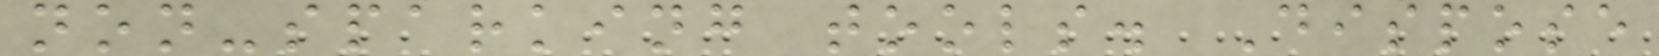non-sparking tools. Dispose
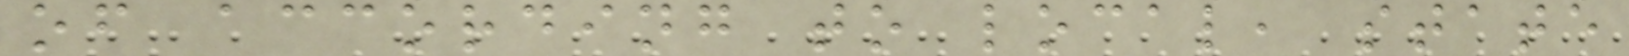of according to local, state
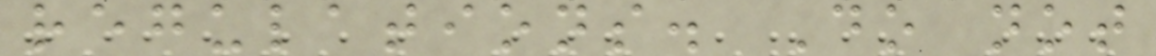regulations. Do not
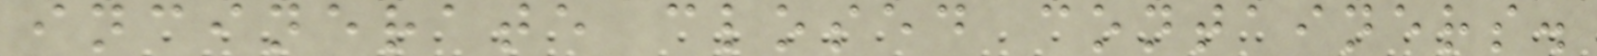incinerate closed containers.
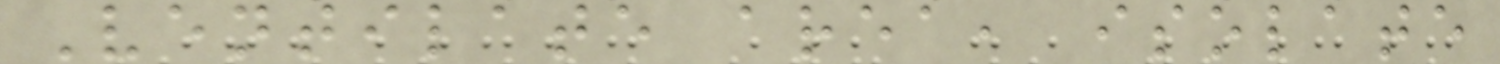Ventilate area, isolate
